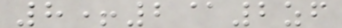8+2@2zf
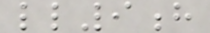ll9h
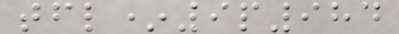tfl*9p984
